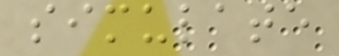simulate
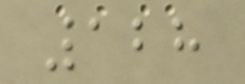128
